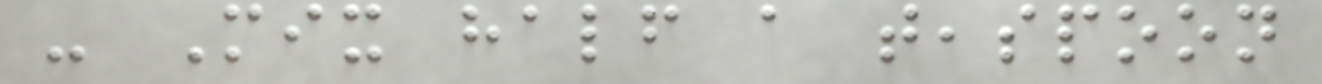- Mix half a teaspoon
